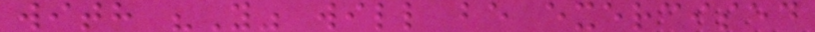with "Y" will be exercised
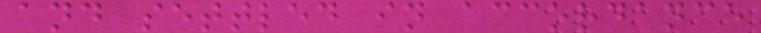and settled in accordance
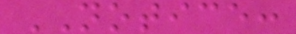NOTICE:
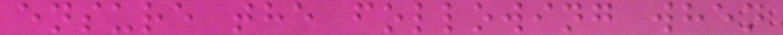ensure the following when
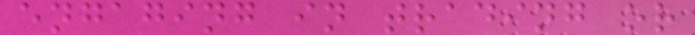engaging in trading or
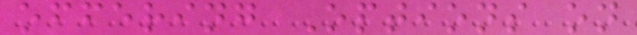offering Options on
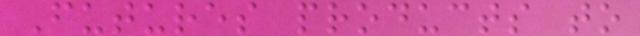Futures products to
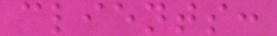clients:
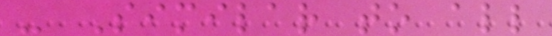- Similar to all
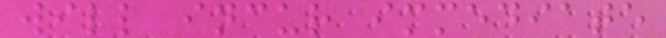will incur immediate
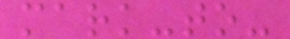mark-to-
